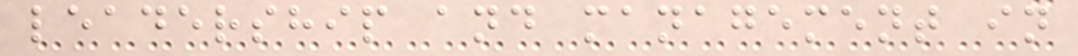leadership and management in
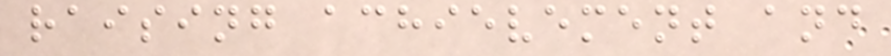raising achievement and
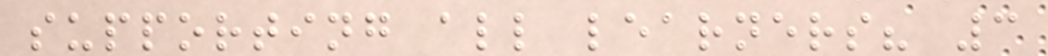supporting all learners? 3
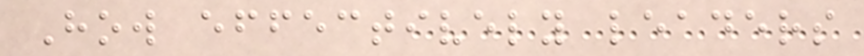How effectively leaders
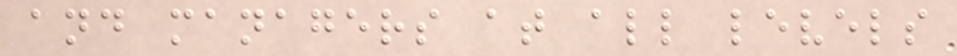and managers at all levels
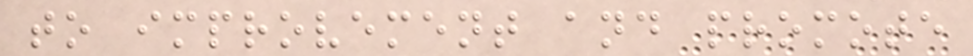to improvement and promote
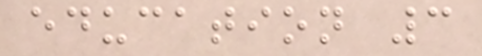education 3
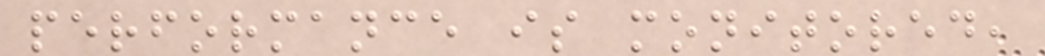performance is monitored,
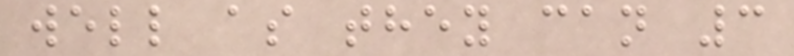well as they can 3
